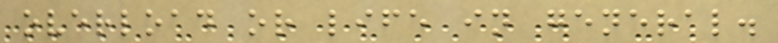overload or life in general.
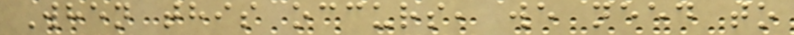When this occurs, we need to
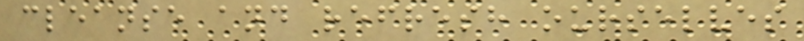cleanse and refresh ourselves
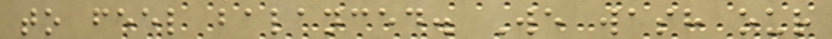to feel balanced. We wash our
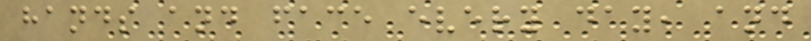hands and face every day, and
